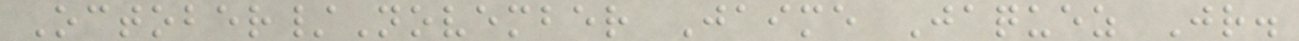October/November Jaime Jaquez Jr.
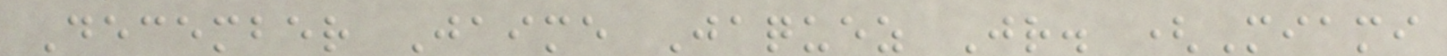December Jaime Jaquez Jr. (Miami
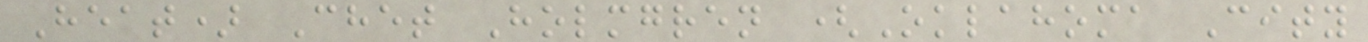Heat) Chet Holmgren (Oklahoma City
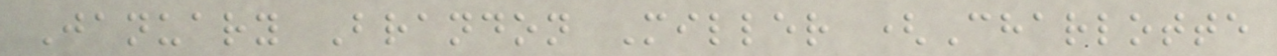January Brandon Miller (Charlotte
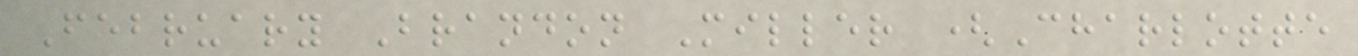February Brandon Miller (Charlotte
